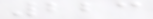223
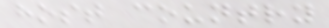host country
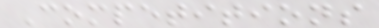Competitions
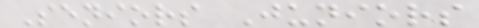Seniors Juniors
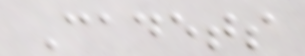Cadets
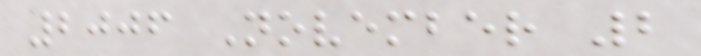2006 November 2
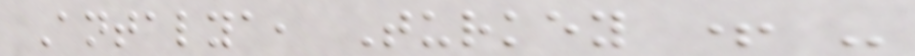Antalya, Turkey + -
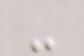-
